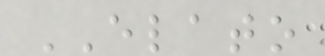ELATO
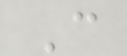C
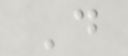D
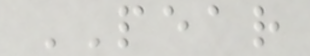PEAR
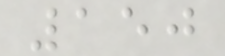150
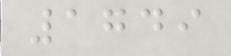1749
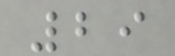29
